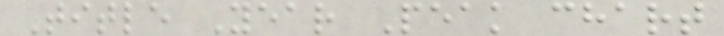Title Year Peak chart
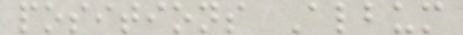positions Album
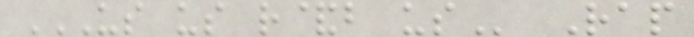US US R&B US Rap
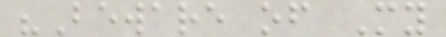"Beware of My
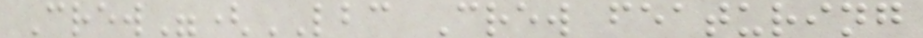Crew"(LBC Crew featuring
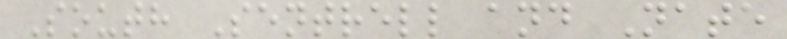South Sentrell and Nate
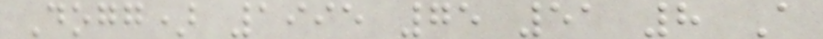Dogg) 1995 75 51 8 A
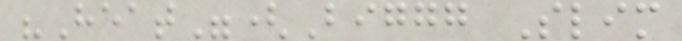"Heat"(Biggg Slim
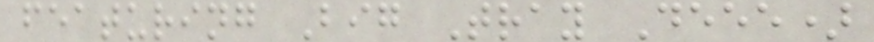featuring Big Tray Deee)
